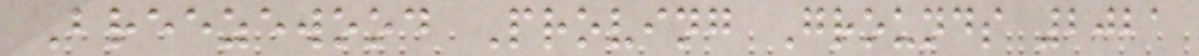Breezewood Proving Grounds 2021
